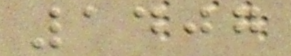1407
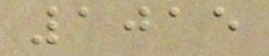1015
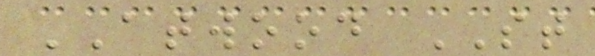ATWOOD ST
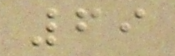69
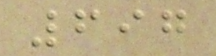697
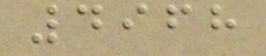4968
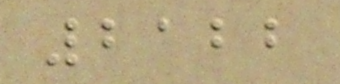2122
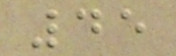45
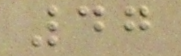47
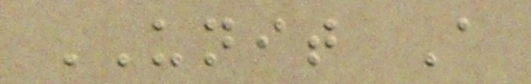UNIT A
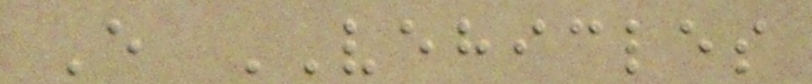E VEHICLES
